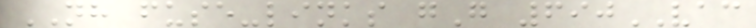NH fuse-links gG 690VAC
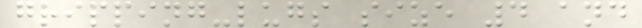gripping-lugs size 4 and
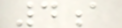4a
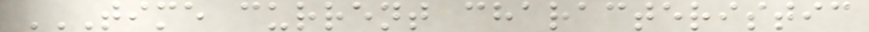TIME CURRENT CHARACTERISTIC
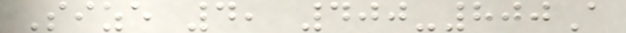Size 4, 400-800A
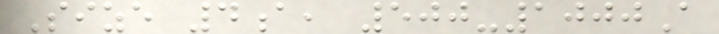Size 4a, 500-1000A
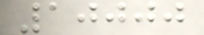10000
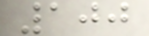100
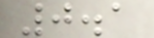0.1
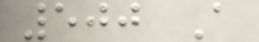500 A
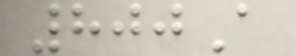800A
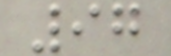97
